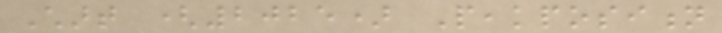Chart (2025) Peakposition
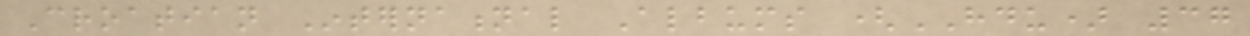Croatian International Albums (HDU) 37
